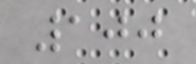100
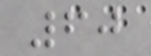60
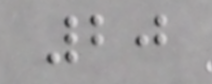20
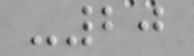-20
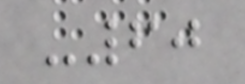-60
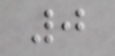0
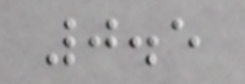0.5
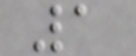1
